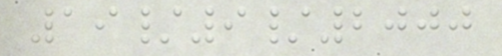19/9/2000
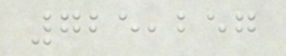725,257
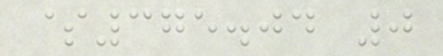$375.04 0
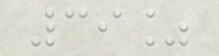39%
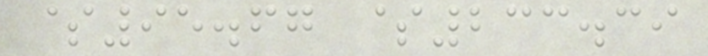$95.67 $233.39
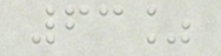63%
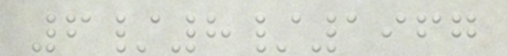6/8/1967
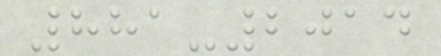881-2014
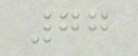77
